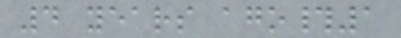4 years ago#1
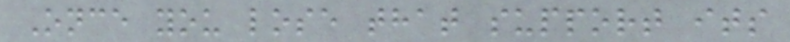Once you lose that support its
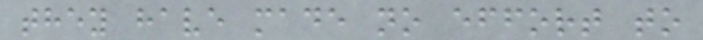they have made no effort to
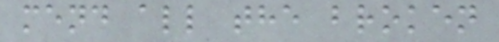mend all the broken
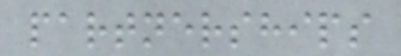partnerships
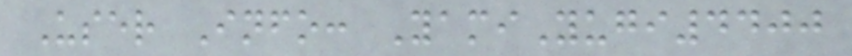User Info: YamiYugi4400
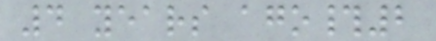4 years ago#2
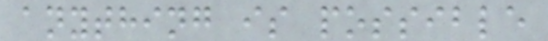anything is possible
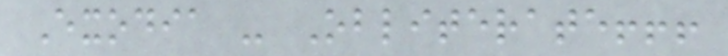Exodia - Obliterate!!!
